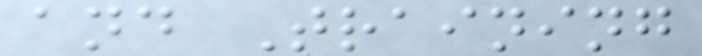and Training
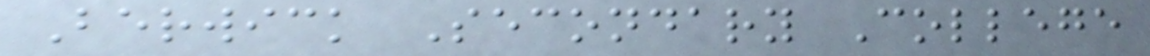Berwick Secondary College
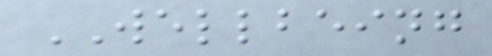WELLBEING
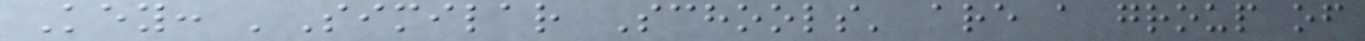Key: 'Similar Schools' are a group of
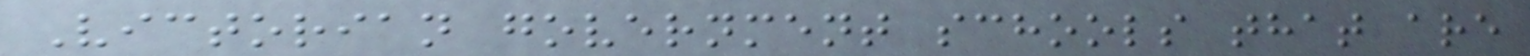Victorian government schools that are
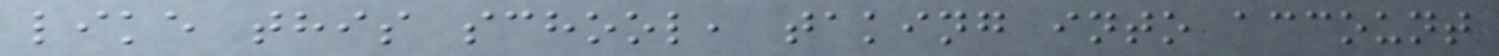like this school, taking into account
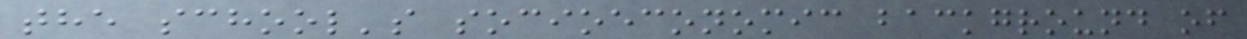the school's socioeconomic background of
